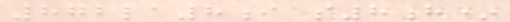872la8i s8h*
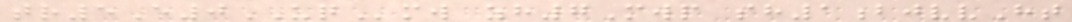tr5E0UQmw zh7Mwp sh1bjvvHt
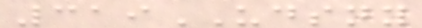319UDSNY
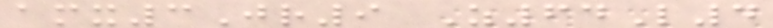amx3Jr9 Z64L4
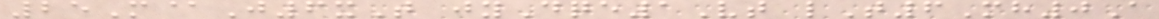25M@J6xT jyDqe1Vt lT6Mh0A
